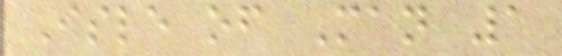Isle of Man 1
